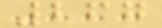267
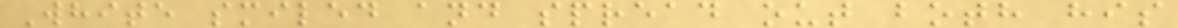White smiled and spread out both his
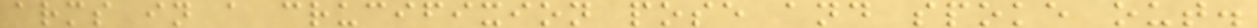arms in a crucifixion pose and spoke out.
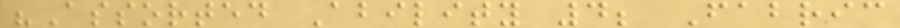"Assorted Ability 4; Fabric
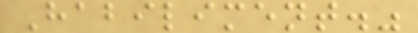Habiliment."
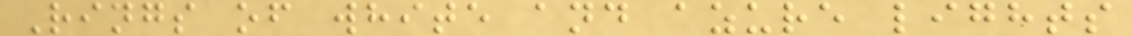Rings of white and azure lights
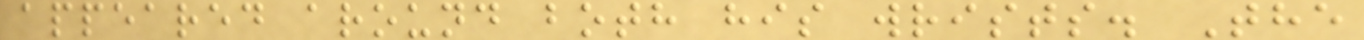appeared around both his wrists. The
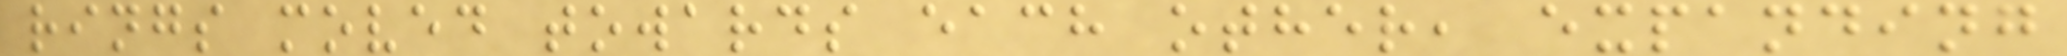rings moved towards each other, expanding
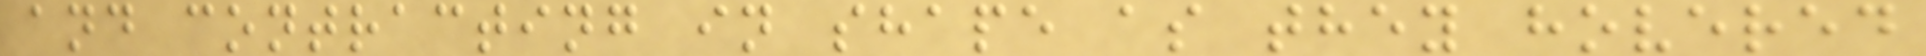and contracting in shape as they hovered
